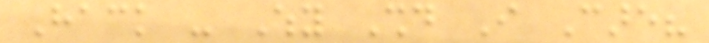Hack - Why Should I Care?
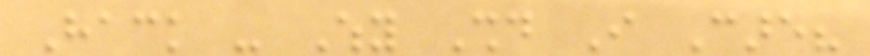Hack - Why Should I Care?
